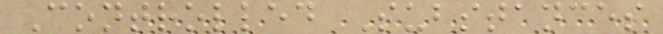Controlled Substances
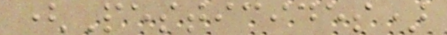(Pesticides)
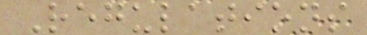Regulations
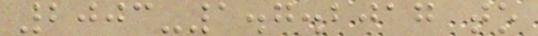2003-1.7.2017 to
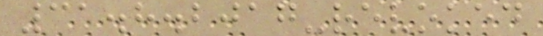31.8.2017-revoked
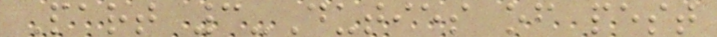Part 3-Duties of pest
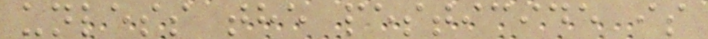unless the pesticide is
